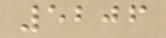5206
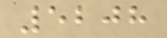5208
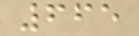665
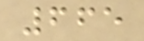665
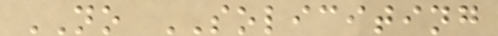NO SOLICITING
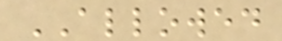ALLOWED
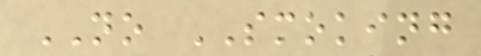NO SMOKING
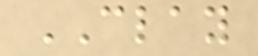CLAY
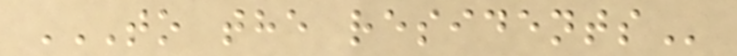TO THE RESIDENTS
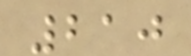210
